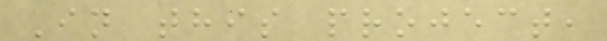In this project,
